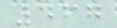467
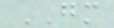GM
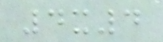4x4
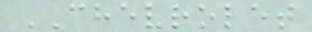CHEVROLET
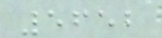5652
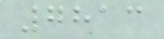7813
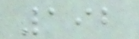192
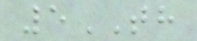5TH
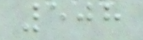508
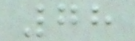78
